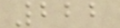222
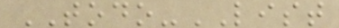TODO-LIST
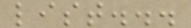list...
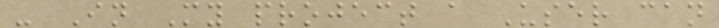- In My project a User can
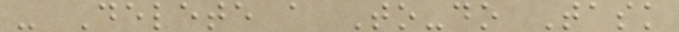- Delete a To-do Task
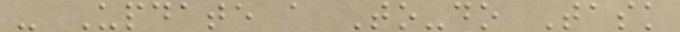- Update a To-do Task
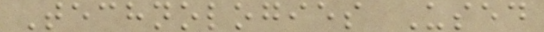Technologies Used
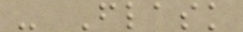- Flask
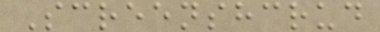Screenshcrud
